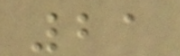21
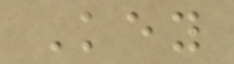Key
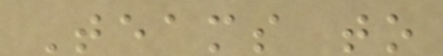Teams to
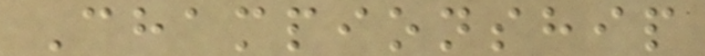Championship
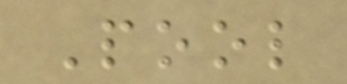Pool
